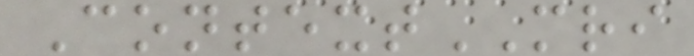ContextMRI
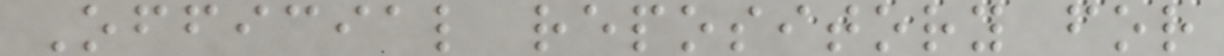Official repository for
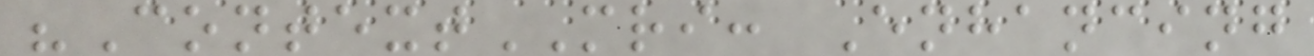"ContextMRI: Enhancing
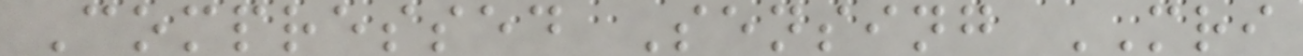Compressed Sensing MRI
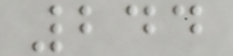244
